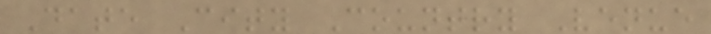Date City Country Venue
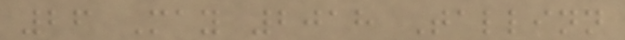26 May 2018 Tallinn
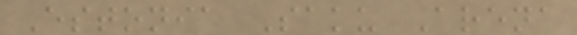Estonia Saku Arena
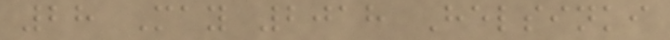28 May 2018 Helsinki
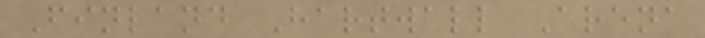Finland Hartwall Arena
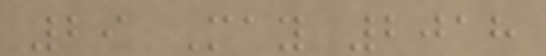29 May 2018
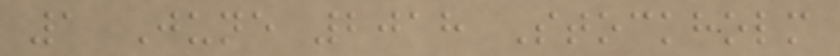1 June 2018 Stockholm
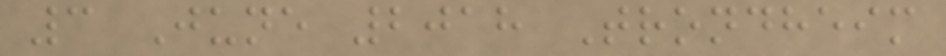3 June 2018 Trondheim
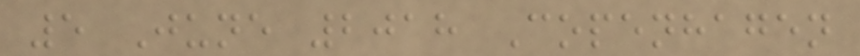5 June 2018 Copenhagen
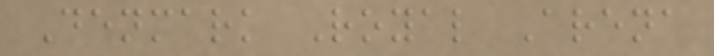Denmark Royal Arena
